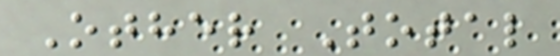Other Total
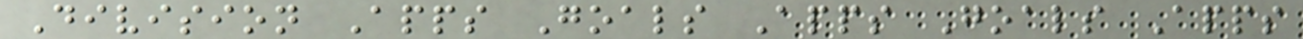Division Apps Goals Apps Goals Apps
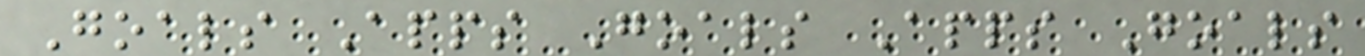Goals Apps Goals Apps Goals
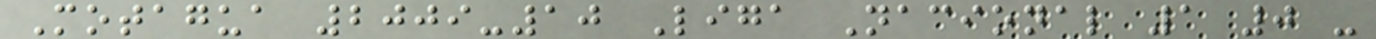Motagua 2009-10 Liga Nacional 1 0 -
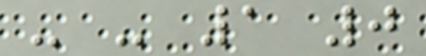- - 1 0
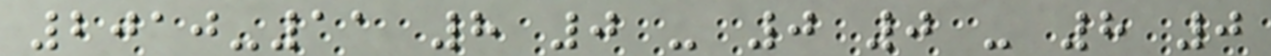2010-11 8 0 - 0 0 - 8 0
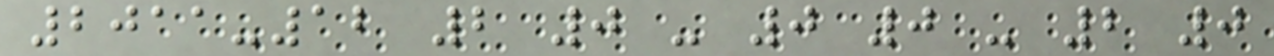2011-12 2 0 - 0 0 - 2 0
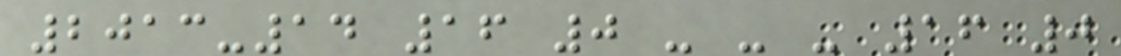2013-14 16 0 - - - 16 0
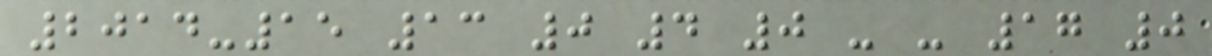2014-15 13 0 4 0 - - 17 0
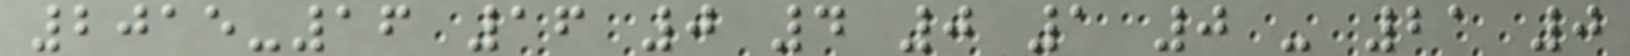2015-16 16 0 4 0 1 0 - 21 0
